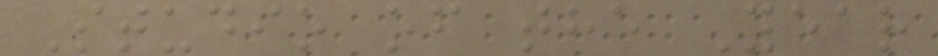Studio of the Year
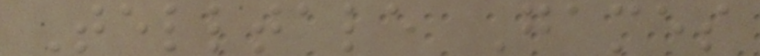Telltale Games
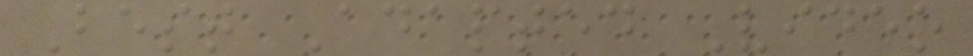Best Adapted Video
